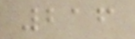216
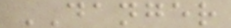DANGER
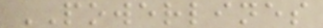POWERLINES
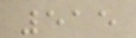515
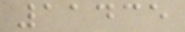11435
